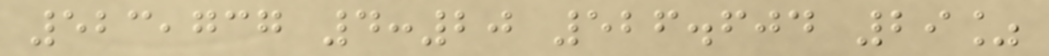523,737 4:20 526.604 29%
